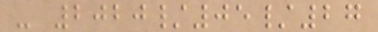- 2020/05/27
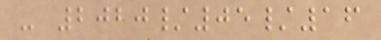- 2020/05/16
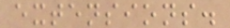extensions.
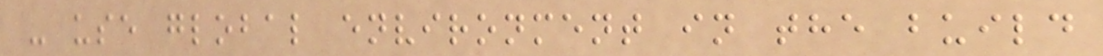- use global environment in the build
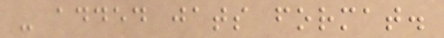- added jats format.
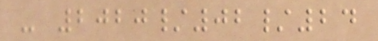- 2020/02/24
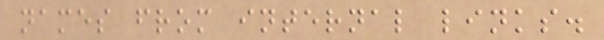names from internal links.
